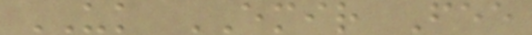UK EMIR Fee
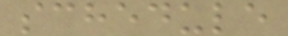schedule
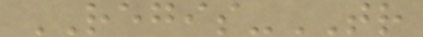REGIS-TR
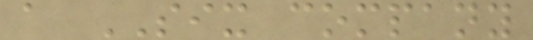a SIX company
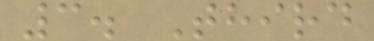3. Third
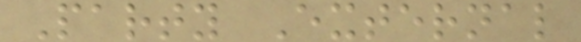Party External
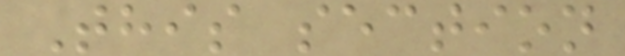This section
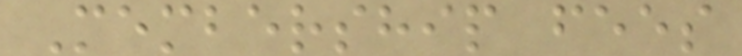Membership fees
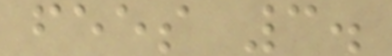fees 3.
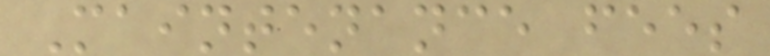Maintenance fees
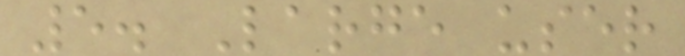5. Large user
